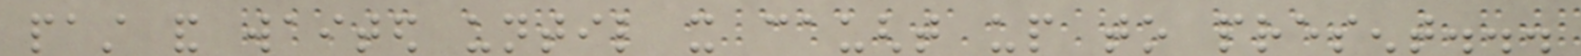past and waited until it caught up to present...
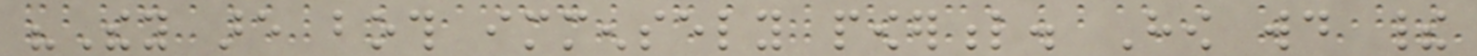"They are both immensely powerful. How would their
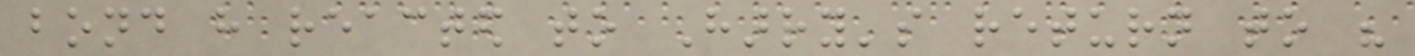bond have reacted to Harry's return to his
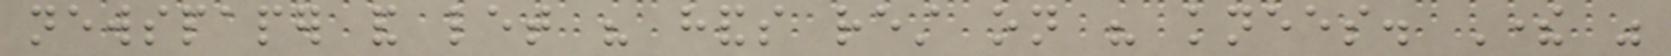newspaper and let his hands rest on his knees. There was
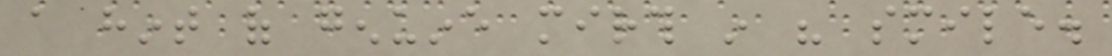a hint of genuine mirth in his smile.
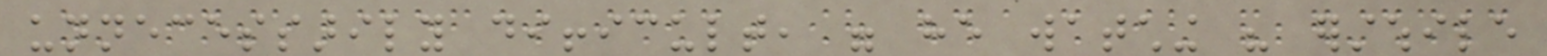unnecessarily difficult, were he watching his erstwhile
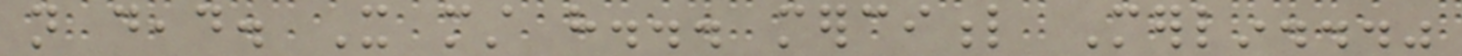not dead. It must have... merciful Merlin..."
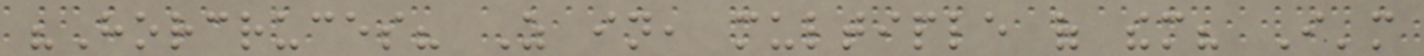"Horcruces? As in, multiple of them? I'm
